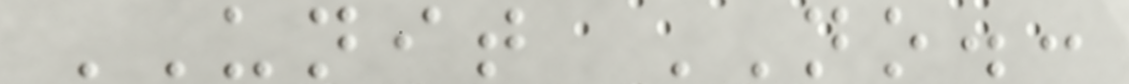UNIT NO.:
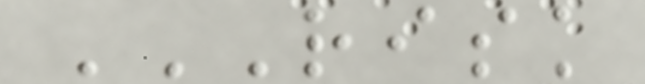RISK
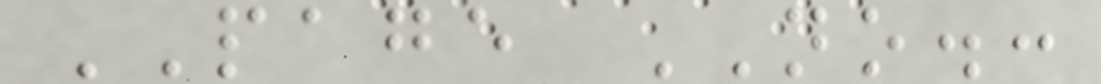PAGE NO.:
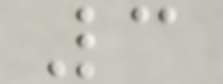3
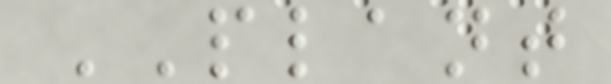PLANT
